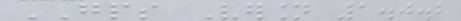GPS Version 1.0.2
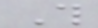This
